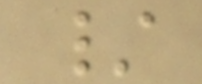/
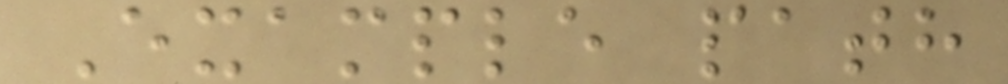Example path
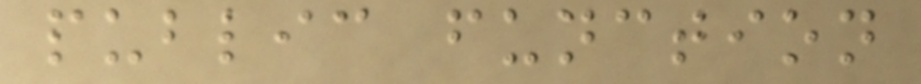public function
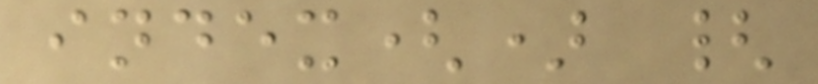index() {
